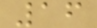16
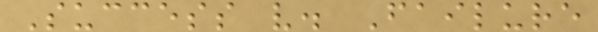Success v. Failure
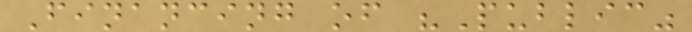Financing of "Public"
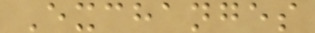Exchanges
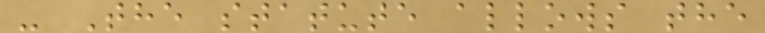- The statute allows the
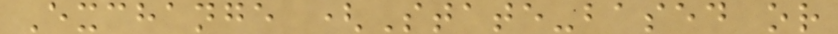Exchange (State-based or
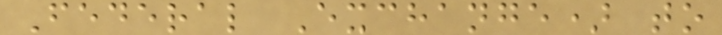Federal Exchange) to
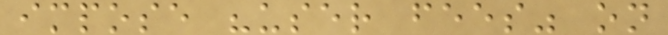impose "user fees" on
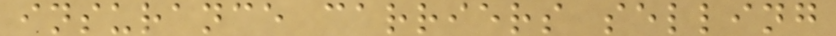insurance carriers selling
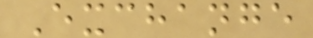Exchange
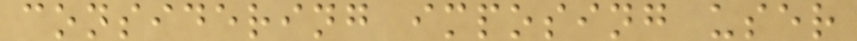considering imposing user
